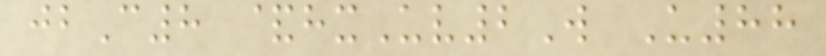jbC8 &hxUv2W U88
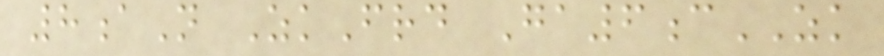8aN ZkFrd Ga6cZK
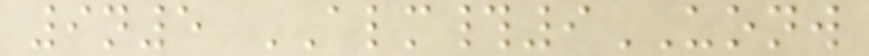9n5 ALM#9UONW
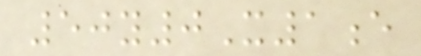50y0X1e
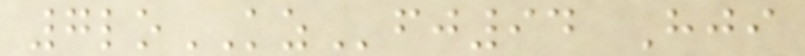7loKZfj94 Hji
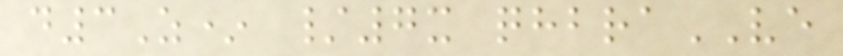d3Z* /7x qhbraVE
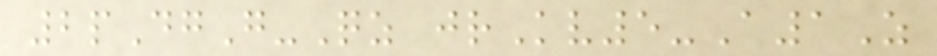2pDgG-Qz jrKv5-A1Z
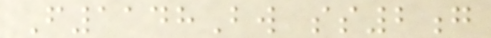F1148Bw ss2g
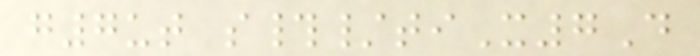g7ut s#/tiX7D
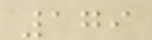179
